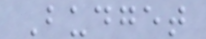Budget
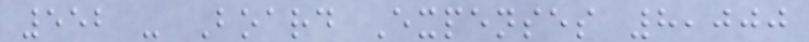552 - Board Expenses 8,000
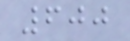600
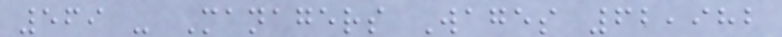569 - Managers Wages 62,982
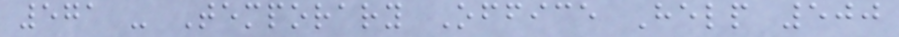571 - Temporary Office Help 500
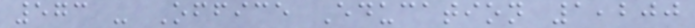573 - Office Education 1,200
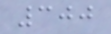300
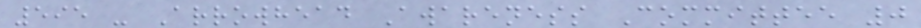595 - Arrowhead Awareness Committee 0
